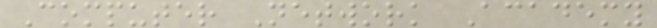Computer Network Academy
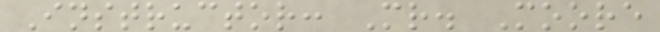Instructor: Mr. Moore
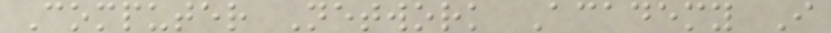Computer Network Academy I
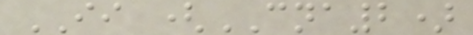II (CNA2)
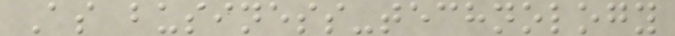As business-technology
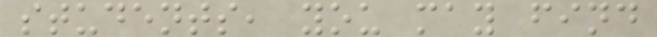students, you may find
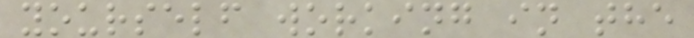yourself working in the
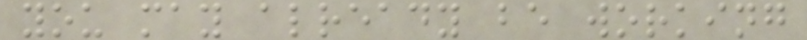you may already be working
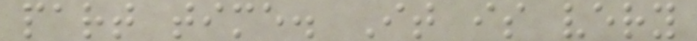part time. It is very
